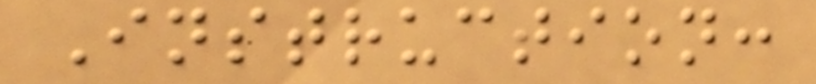Instruction:
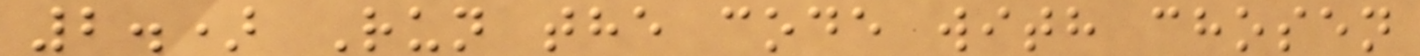2.) Run the code with chosen
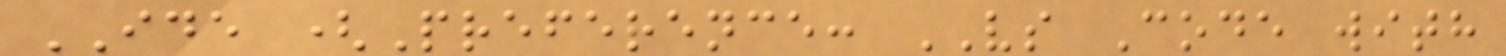IDE (Preference: VS Code with
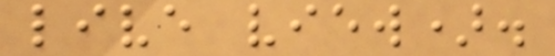live view).
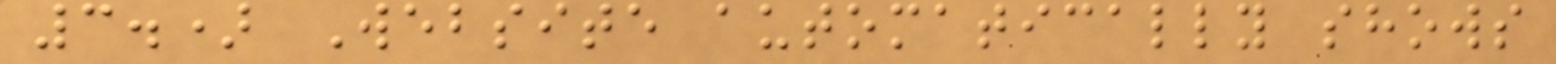3.) Website automatically shows
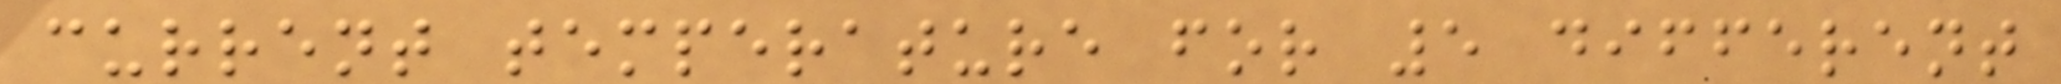current temperature for 5 different
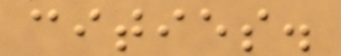cities.
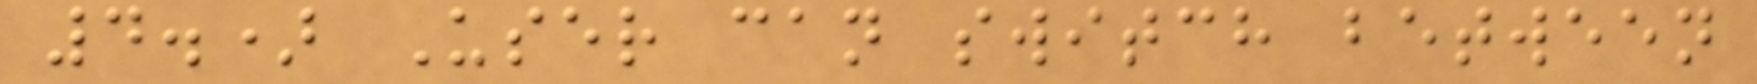4.) User can switch between
